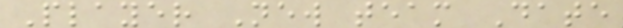Player New team Date
